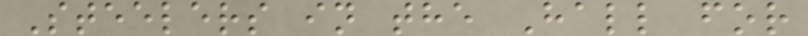Steelers in the Hall for
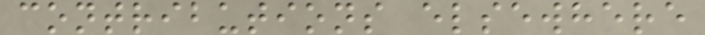contributions elsewhere
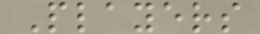Players
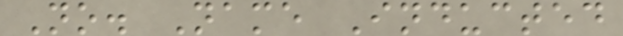No. Name Inducted
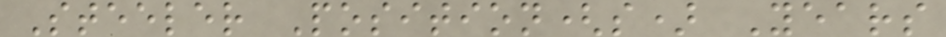Steeler Position(s) Years
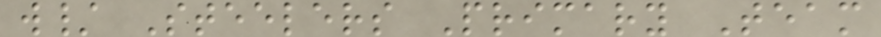w/ Steelers Primary Team
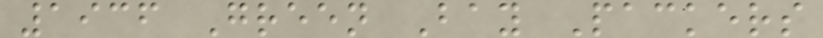1936 Green Bay Packers
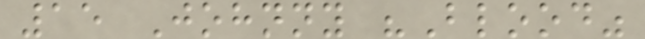15 Johnny "Blood"
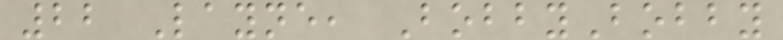22 Layne, BobbyBobby
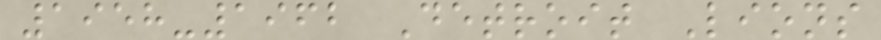1958-1962 Detroit Lions
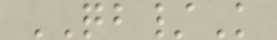QB/K
